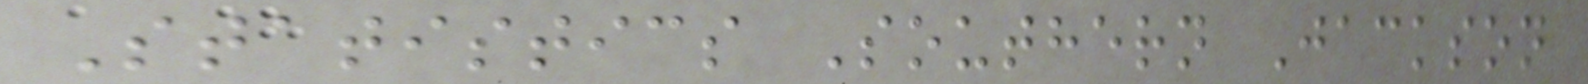Statistics Southern Jackson
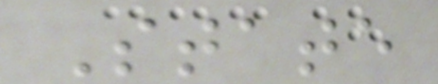State
